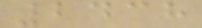2438
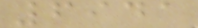6941
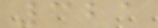321
